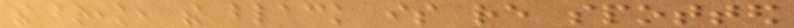the break, the black is re spotted
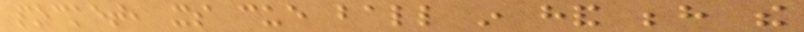pocket, its cue ball in hand behind the
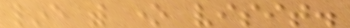line with one visit.
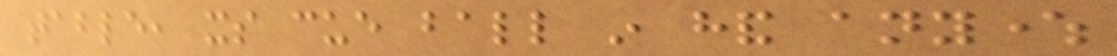table, its cue ball in hand anywhere
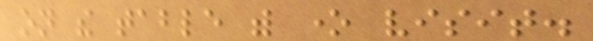on the table with one visit.
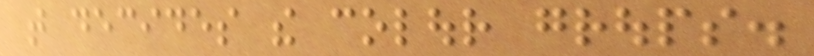that decides the colour groups.
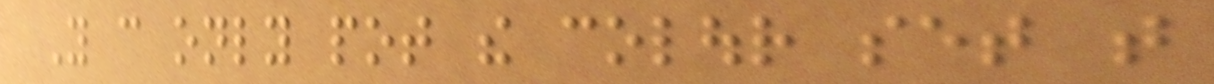You can only pot the colour set that
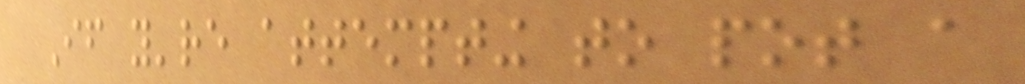If you're attempting to pot a
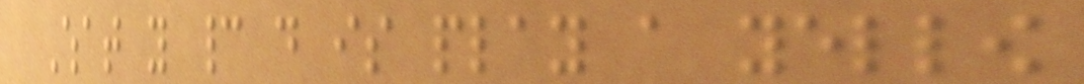What you cannot do is play a yellow
